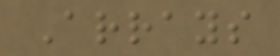Arrays
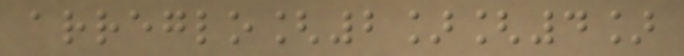arreglo[2][4]
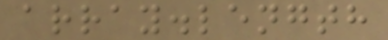array.length
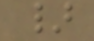}
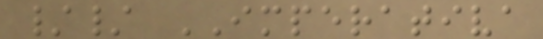// IMPERATIVA
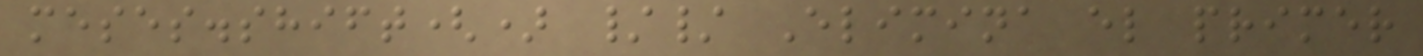meses.shift() // Elimina el primer
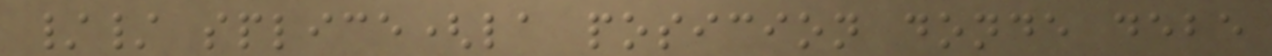// splice(la posicion donde debe
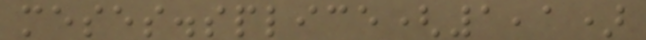meses.splice(1,1)
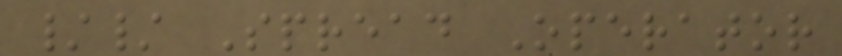// Spread Operator
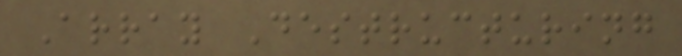Array Destructuring
